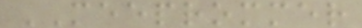MEEPROMMER
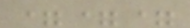===
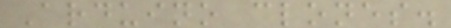Arduino clones.
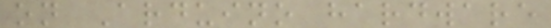on Arduino hardware
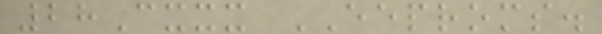28Cxxx EEPROMS.
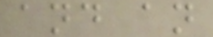and an
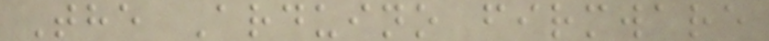The Arduino firmware
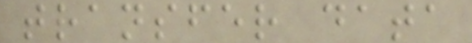transfer data
